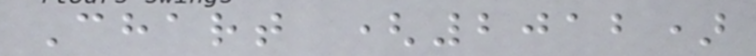Chart (2012)
